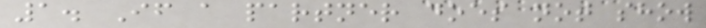1. If a partner does not show
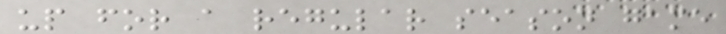up for a regular season game
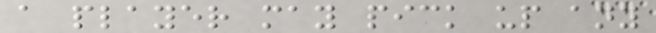a player may pick up any
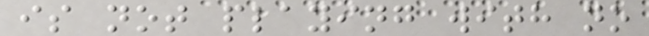is not playing with no
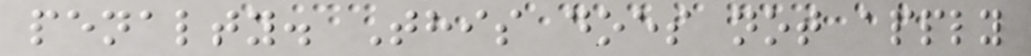penalty. This does not apply
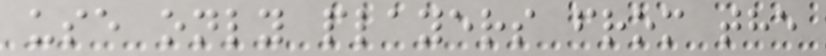use only players from the
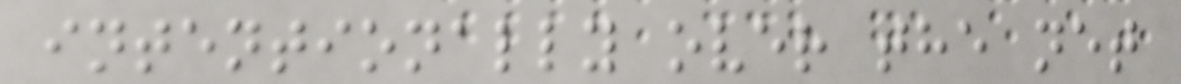intentionally over the net
